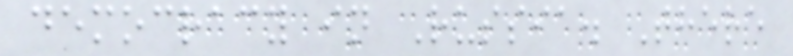democracy in Russia. There
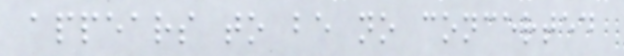appears to be no concerted
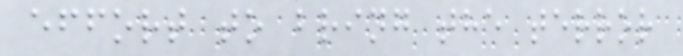effort to bring the terror
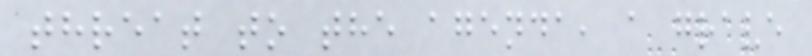threat to the agenda, a grave
